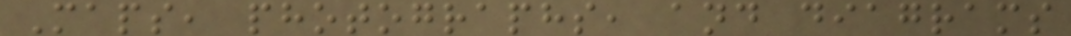Maps, photographs, and diagrams
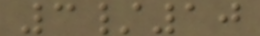3/10
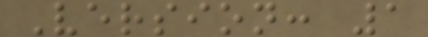Version: 1
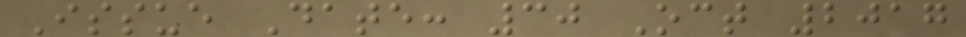Issue Date: 30 Oct 2017
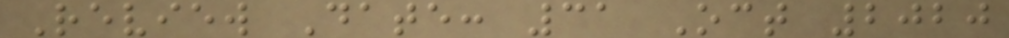Review Date: 31 Oct 2020
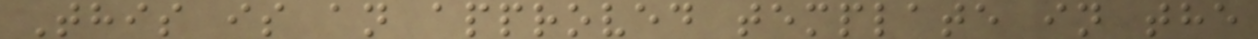This is an approved template in the
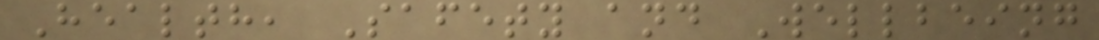Health, Safety and Wellbeing
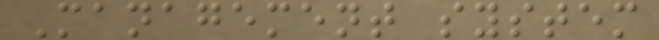Management system
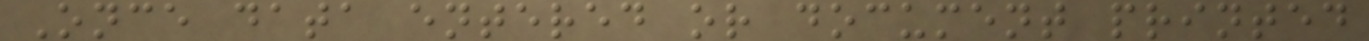Once data entered or document printed
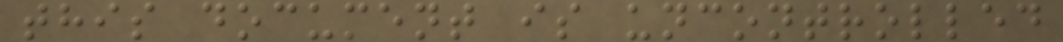this document is uncontrolled
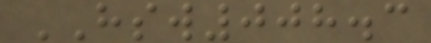HSW008.3
